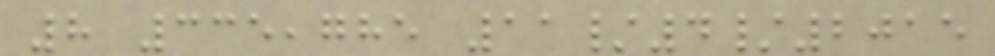8 335,785 11/4/2015
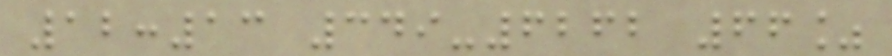12:13 349-6262 66%
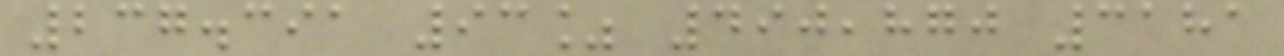237.391 93% 490,870 3181
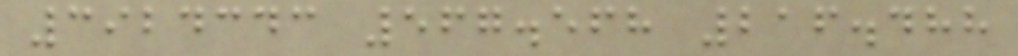3924343 567.568 216.488
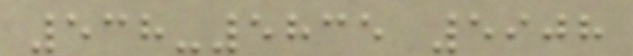538-5835 5908
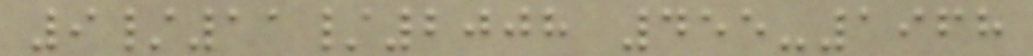9/11/2008 455-1968
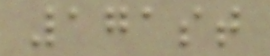171st
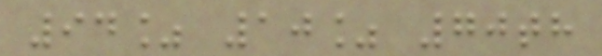94% 10% 70th
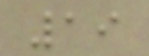19
